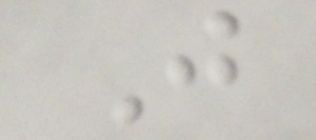Just
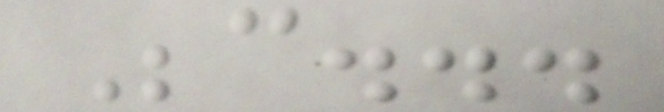Because...
